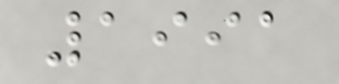1991
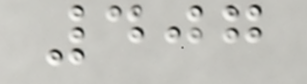407
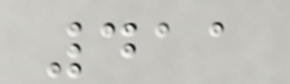411
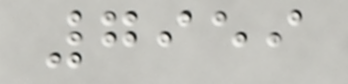7959
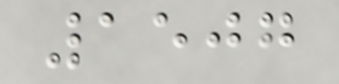1507
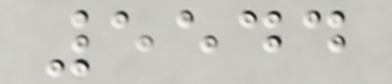5544
